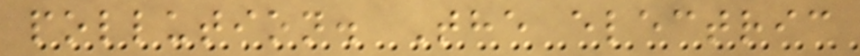pollution. The electric
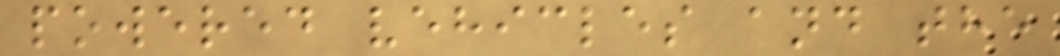powered vehicles and the
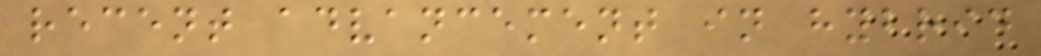recent advancement in hybrid
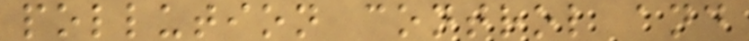pollution control and
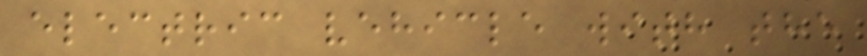electric vehicle with the
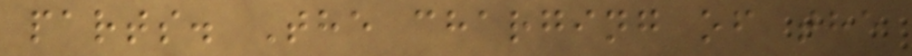parts. The charging of the
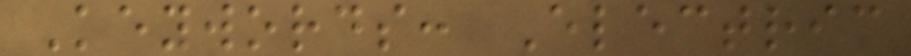Keywords: Electric
